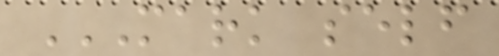MARK SELF
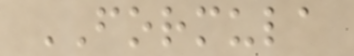FORMULA
